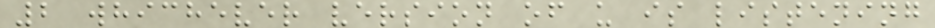2 whichever version of u is listening
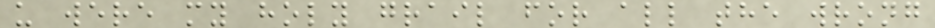u were my holy grail for all the wrong
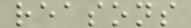reasons
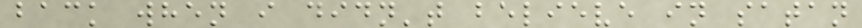back when i didn't believe in satan
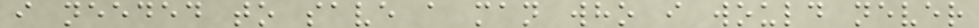i needed to save a man who i would never
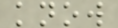know
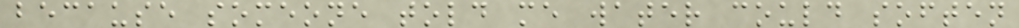because someone told me water could soften
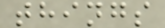things
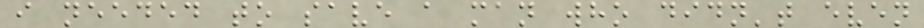i needed to save a man who didn't even
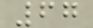67
